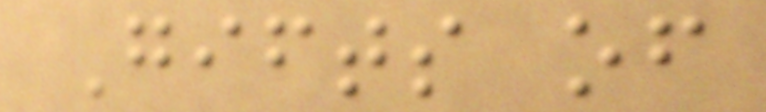Gifts of
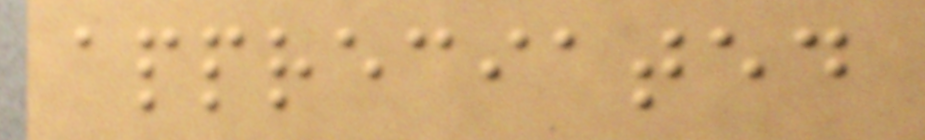appreciated
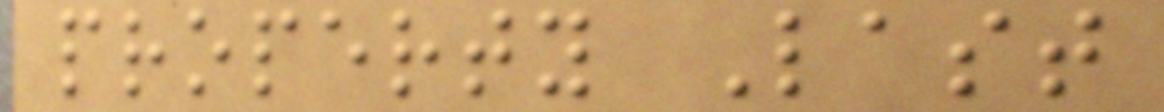property Last
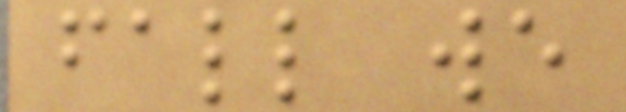fall we
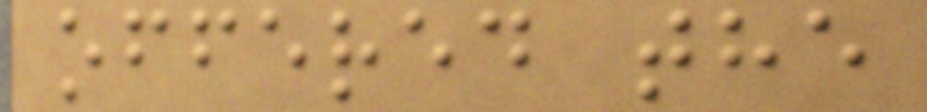offered the
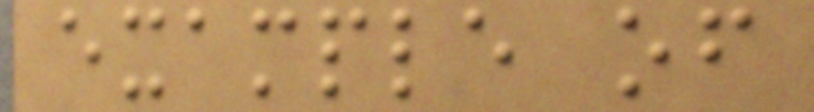example of
